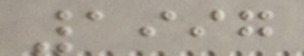1997
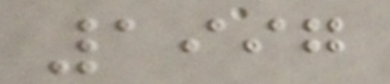1997
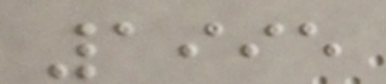1995
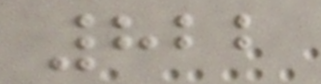822
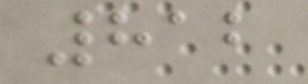812
